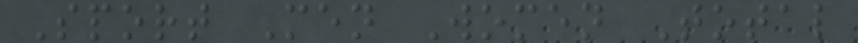Sport Men Women Total
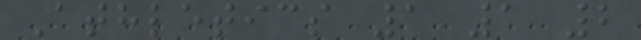Athletics 1 1 2
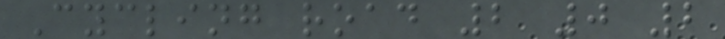Cycling road 2 0 2
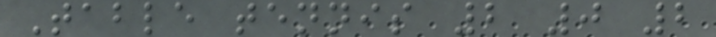Table tennis 2 0 2
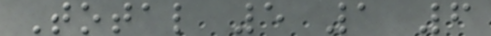Total 5 1 6
